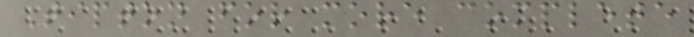Tipton for more complete
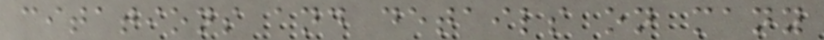citations and details on many
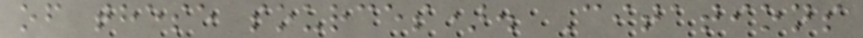of these sources). Citations
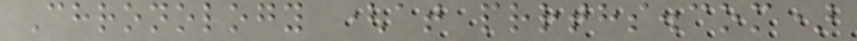Chronology (at prrths.com)
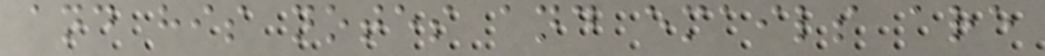and his notes and emails are
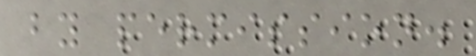by permission.
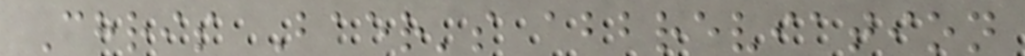Chris Baer's abbreviation
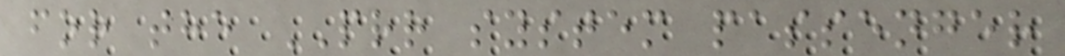for the PRR system passenger
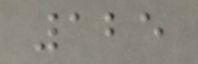125
